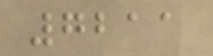7211
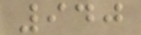940
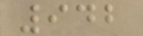942
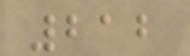212
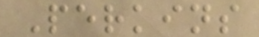Perkins
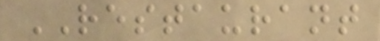RESTAURANT
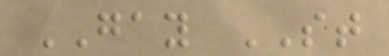GAY ST
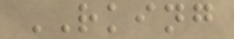RKING
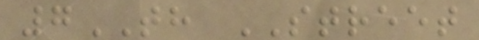7TH STREET
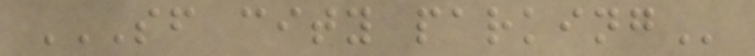SF CITY PARKING
